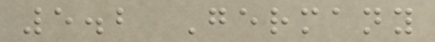5.2 Germany
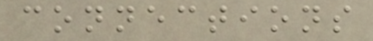connections
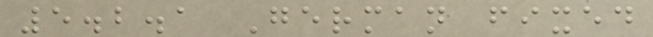5.2.1 German fixed
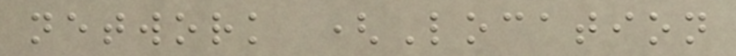network (Location
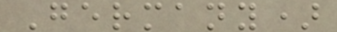Germany)
